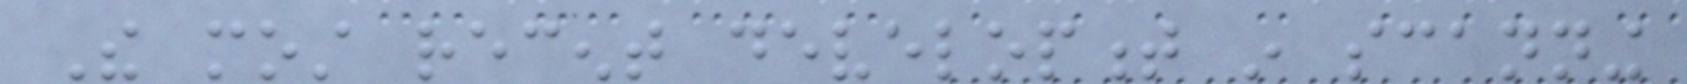The most recent development in scanning
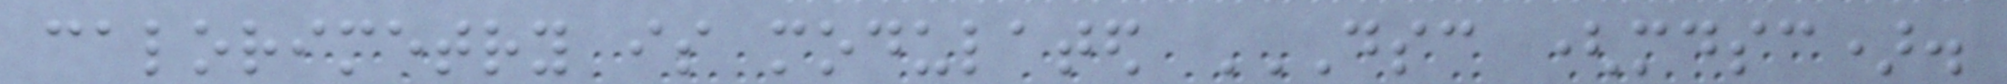calorimetry is modulated DSC (MDSC).
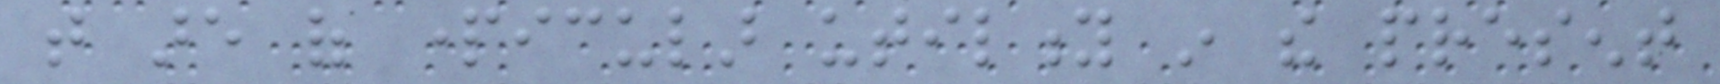that are of particular utility in the present
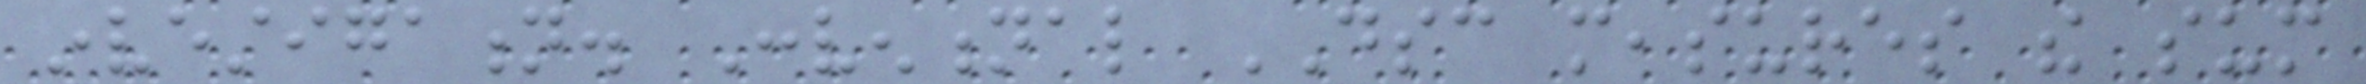investigation. Conventional DSC measures the sum
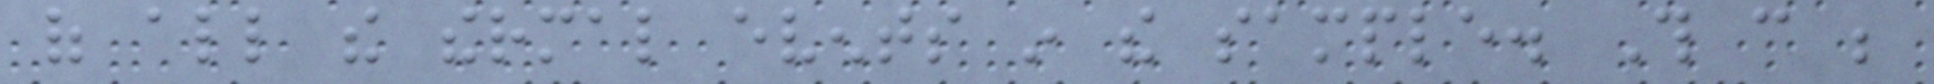of all the thermal events in the sample. This can be
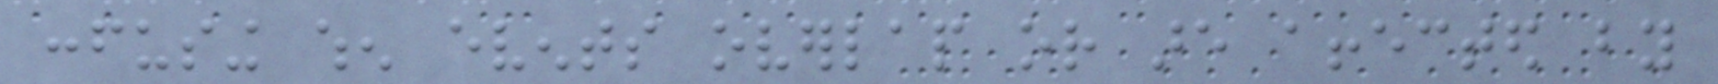confusing when events overlap or are affected by
